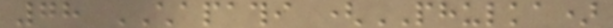78 CHAPATHI (PHULKA)
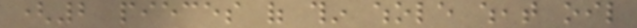(2 pieces of thin whole wheat oil
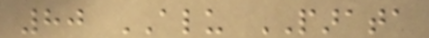80 ALU PARATA
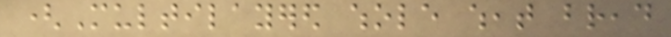(Multilayered whole wheat bread
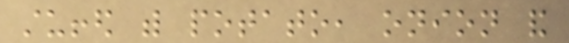stuffed with potato, onion and
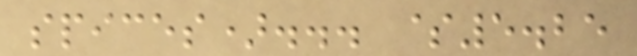spices)... $5.25
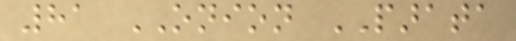81 ONION PARATA
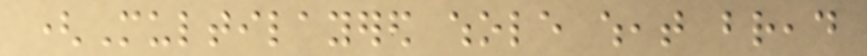(Multilayered whole wheat bread
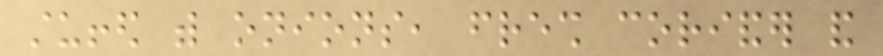stuffed with onions, fresh coriander and
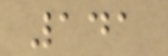141
